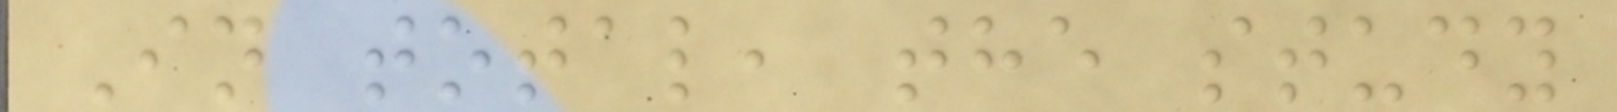In total, the study
